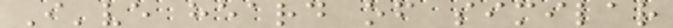I've heard of similar
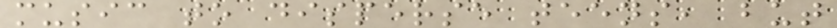music to disperse teens, but
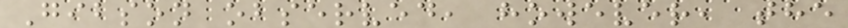Gibson observed, however, the
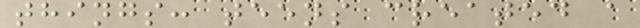things: teens created a
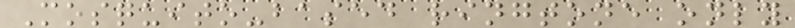Mosquito-based ringtone only
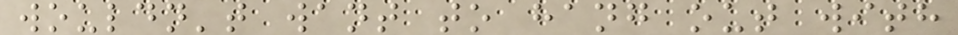wouldn't want to hang out with
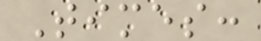Times:
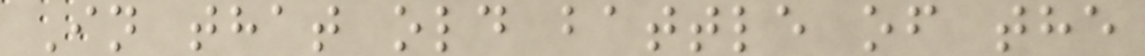In that old battle of the
